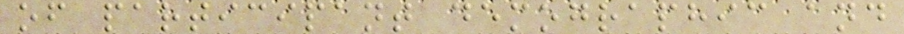of participant demographic and
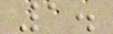1.
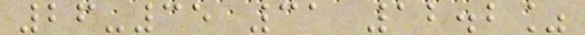26-35 31 12.2%
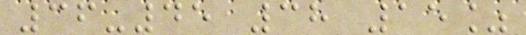36-45 38 15%
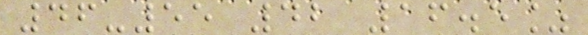46-55 42 16.5%
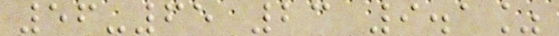56-65 23 9.1%
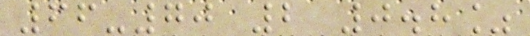66-70 2 0.8%
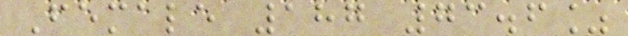Female 187 73.6%
